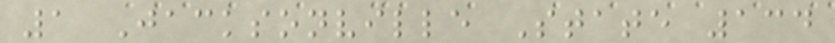1 Jacksonville State 134
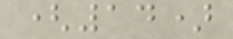(14)
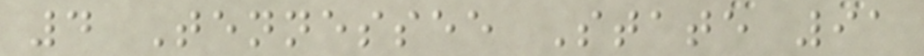4 Tennessee State 91
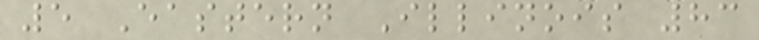5 Eastern Illinois 83
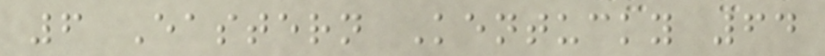6 Eastern Kentucky 64
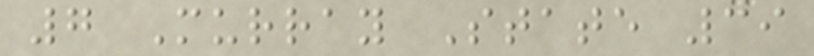7 Murray State 39
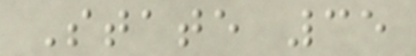State 35
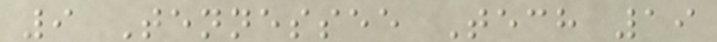9 Tennessee Tech 19
